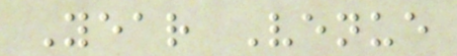Year Venue
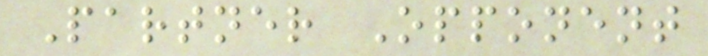Partner Opponent
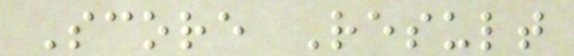Score Result
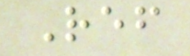Ref
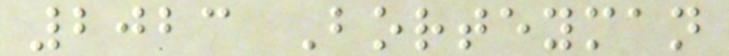2023 Borteyman
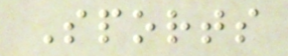Sports
